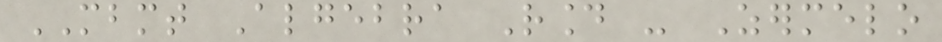MBMT Algebra Round - Zermelo
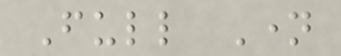Full Name
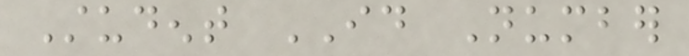Student ID Number
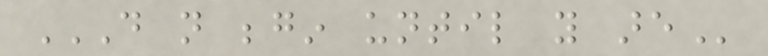DO NOT BEGIN UNTIL YOU ARE
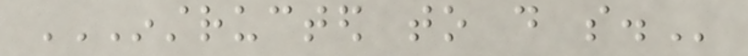INSTRUCTED TO DO SO.
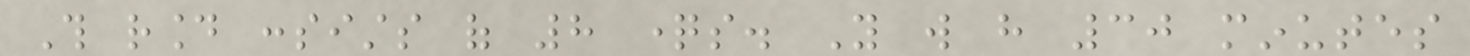This round consists of 8 questions. You will have 30 minutes
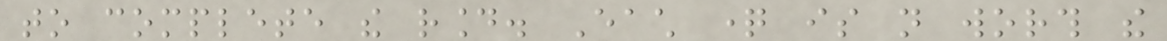to complete the round. Each question is not worth the
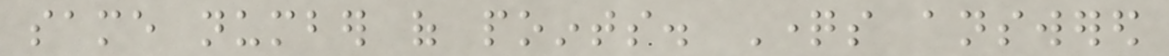same number of points. Questions answered
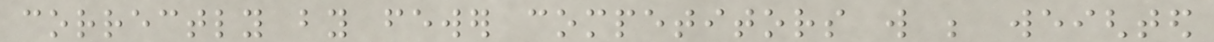correctly by fewer competitors will be weighted
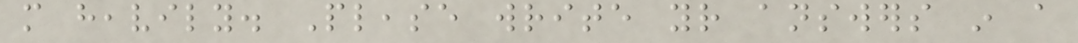more heavily. Please write your answers in a
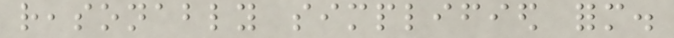reasonably simplified form.
